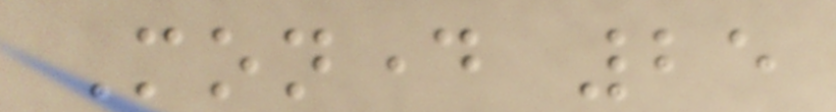Monday 25
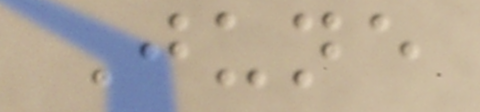June
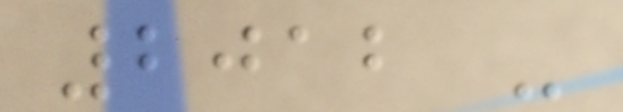2012 -
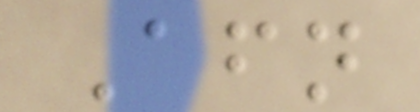Afternoon
